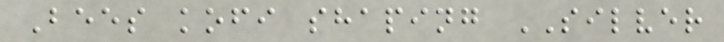Bees kofi shaping SILVER
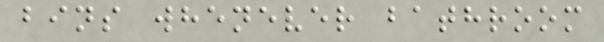bins whenever bathroom
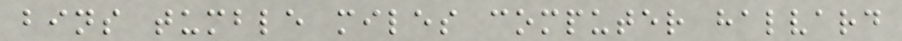bins tumble miles computer halvard
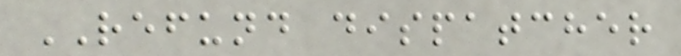REFUND dispatcher
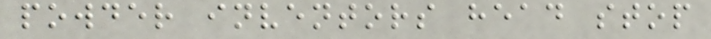powder inventors head stop
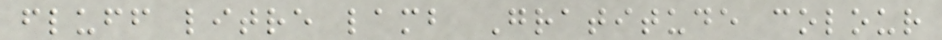fluff litre lamb Gratitude colour
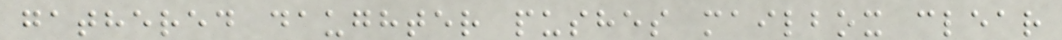gathered daughter pushes mailbox clear
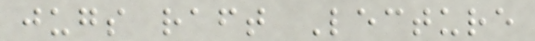jugs raft Lecture
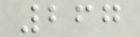267
